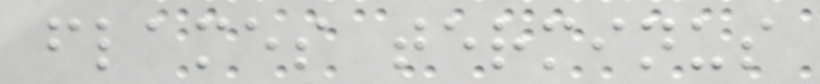flames terminus
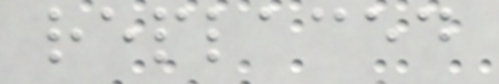replaced
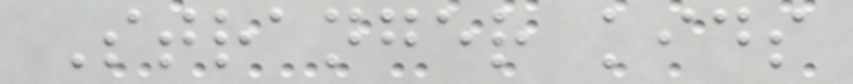Stranger kids
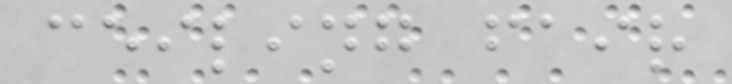ceiling fair
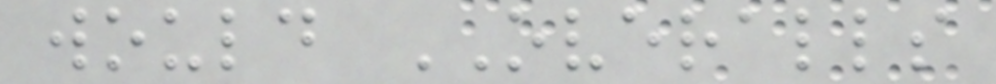would OVERALLS
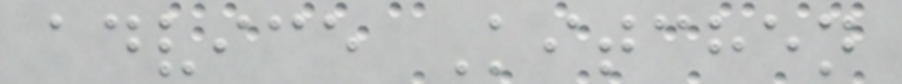advice Kitchen
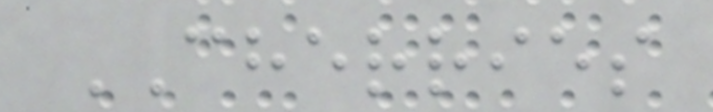CHERRIES
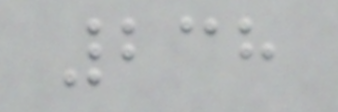238
